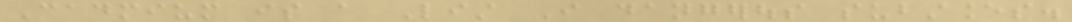Cadmium is a List I dangerous substances.
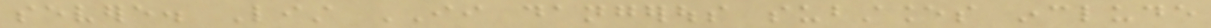severe. List II dangerous substances include
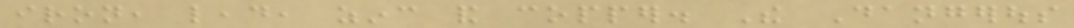iron, lead, zinc and copper. The Dangerous
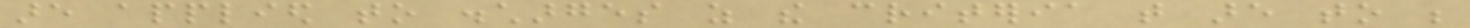are applied to discharges as the criteria that are to be
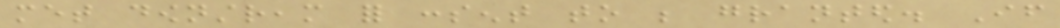met downstream for consent to be granted. If
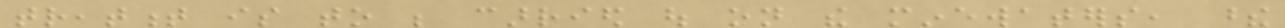treatment is to be carried out on the minewaters, these
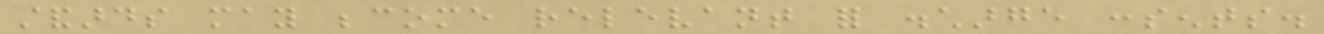standards may become relevant for discharge consents.
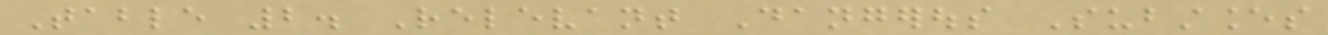Table 2. Relevant Dangerous Substances
